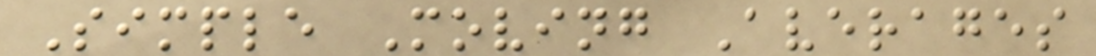Simple Moving Averages
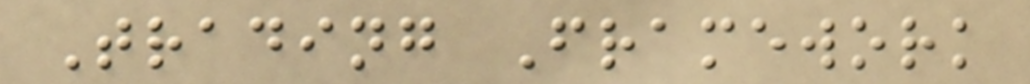Trading Framework
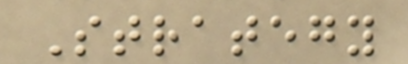Strategy
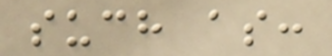such as:
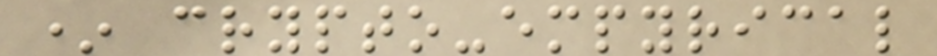* crypto-empyrical
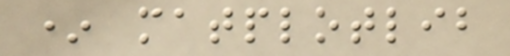* matplotlib
